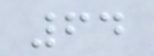64
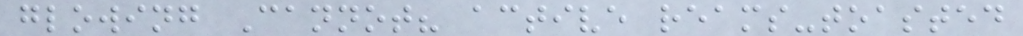glowing Cannot? active reams-toasted
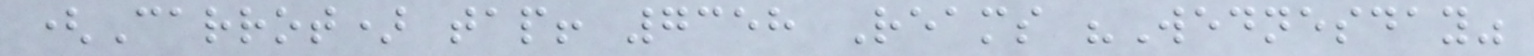(Carrot) tap! 7358 Reams "Wednesday"
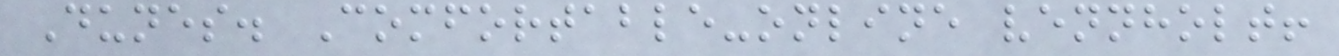Dunes. Comfortable-online vennholt!
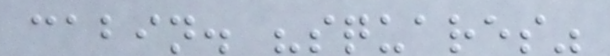cabin. "squares"
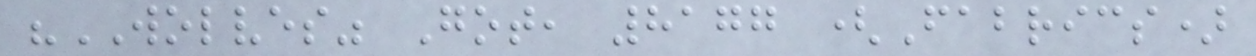"WOLVES" Got, 8177 (Fabrics)
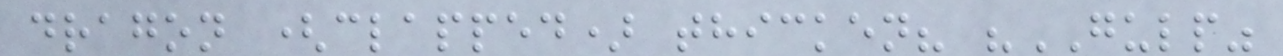dragon (clapped) thicken? "GULP"
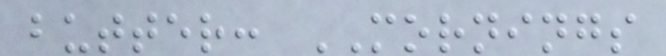butter: MORNINGS
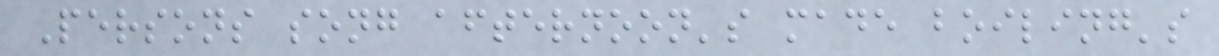Persons song afternoon's made boiling's
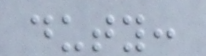duty:
